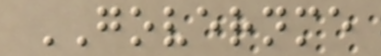GOVERNME
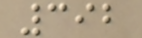392
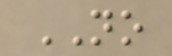NO
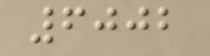6002
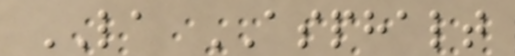LA ASPHALT
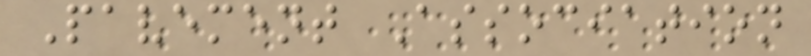Pavement Association
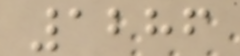1286
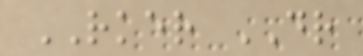RKER DR
